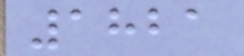1821
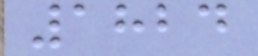1824
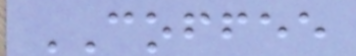COFFEE
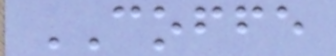COFFE
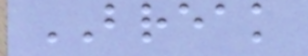BREAK
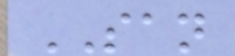SAN
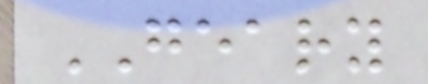GEARY
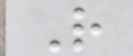R
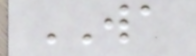WA
